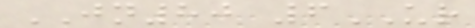JN80 6UR
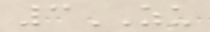3ZU
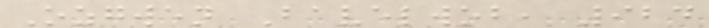Ozgwen Bavelwob, 924
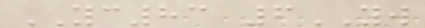YC83 6YW
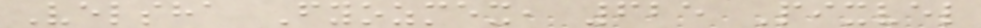Velsha Fyozmex, 625 Pixvel
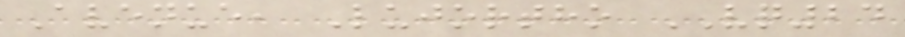Avenue, Lujortho VQ24
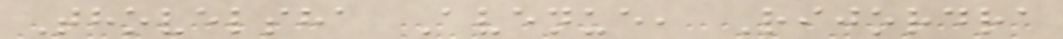Thovelsha Avenue, Rijordra
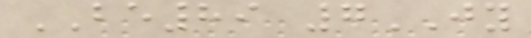BE89 7JY
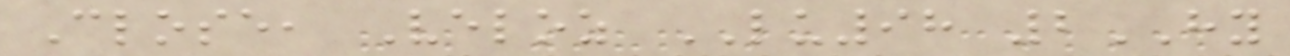Close, Veloz LU98 2HY
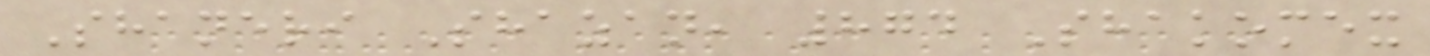Shaneri Shazan, 874 Shakomex
